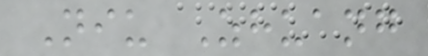Niu Zhuang
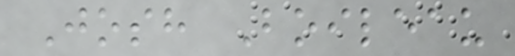Josh Boileau
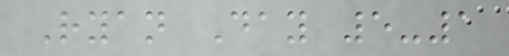Ryan Day 5-1
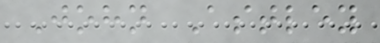John Astley
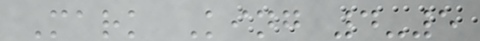Mark King 4-5
